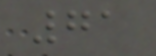71
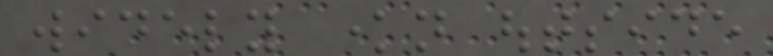widely known outside
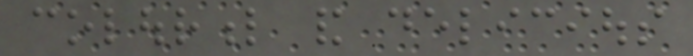colourful and delicious
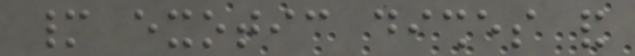many exotic dishes and
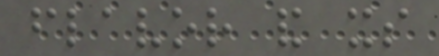flavor and its
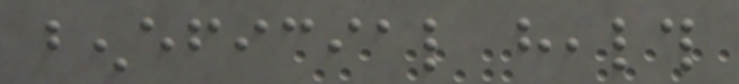beneficial health
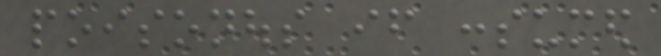poisonous if consumed
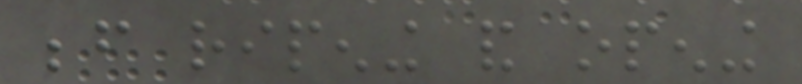before ripening and opening
